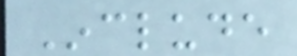Include
